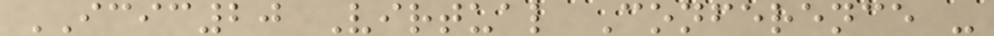ICIC20 Virtual Conference -
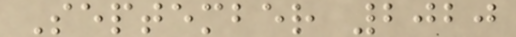September 2020
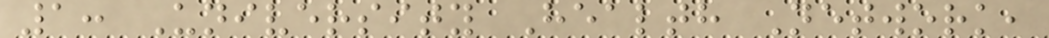1: University Health Network,
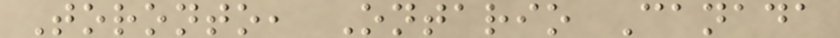Toronto, Ontario Canada
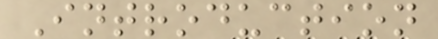Introduction
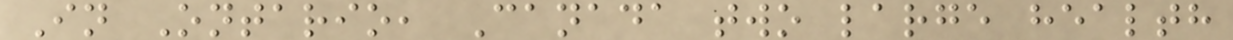In Ontario, Canada two large health
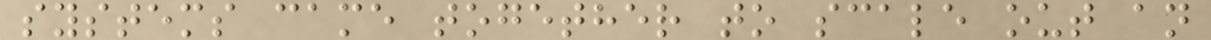systems came together to scale out an
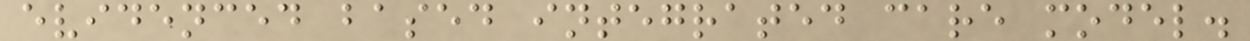evidenced based integrated care model.
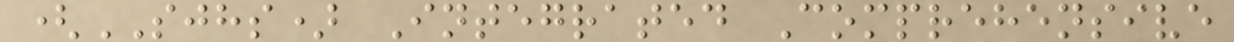(SJHS) Integrated Comprehensive
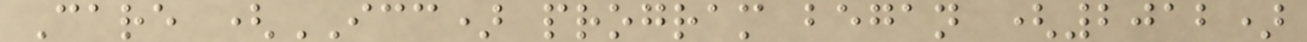Care (ICC) program began (2012)
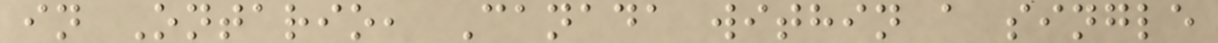in Ontario, Canada within a single
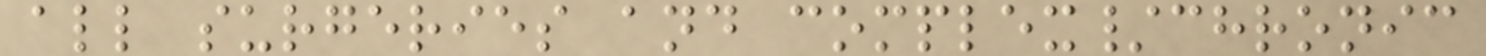all surgeries and complex/chronic
